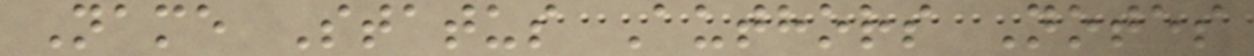Name Status Authors Notes
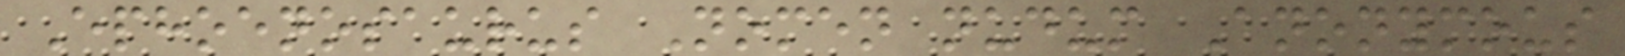Ephoenosaurus Nomen nudum Anonymous
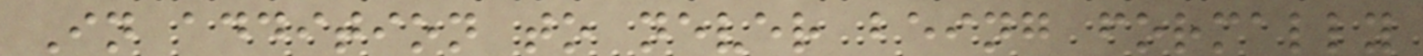In addition to never being formally
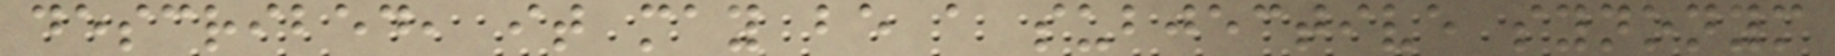described, it may be a subjective synonym
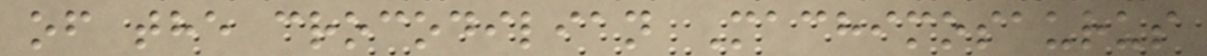of the crocodilian Machimosaurus
